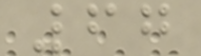67
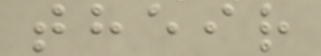their
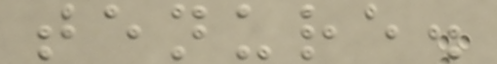tenure.
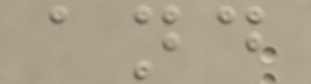and
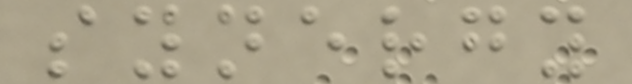synergy
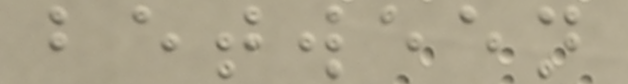between
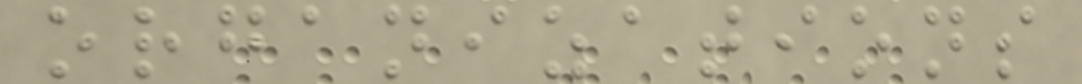organizations
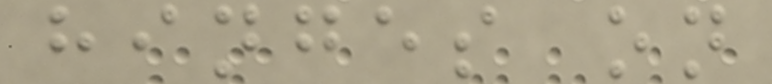hinges on
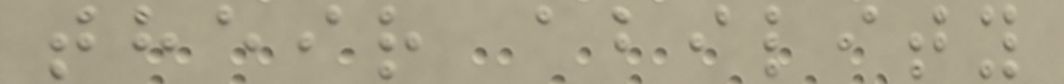their ability
